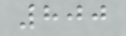800
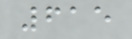615
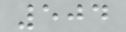504
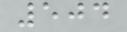504
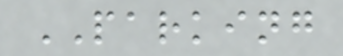PARKING
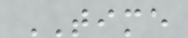TIME
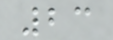23
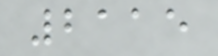2115
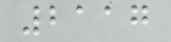2117
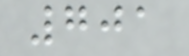701
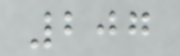207
